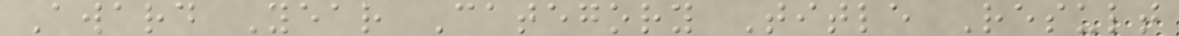Award Year Category Title Result
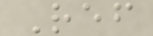Ref
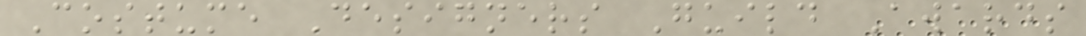Costume Designers Guild Awards
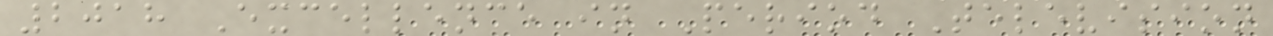2018 Excellence in Period Television
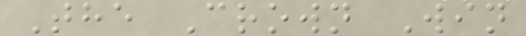The Crown Win
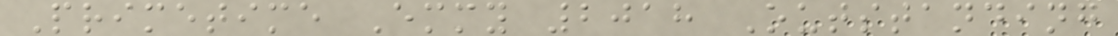Primetime Emmy 2018 Outstanding
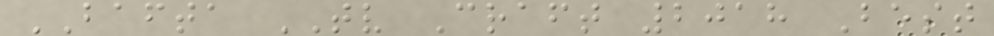BAFTA TV Craft 2018 Best
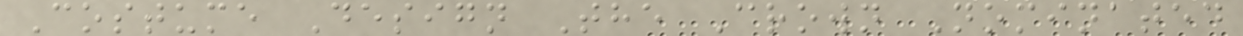Costume Design The Crown Nominated
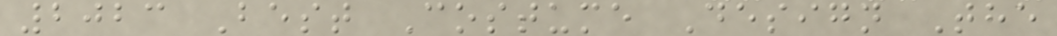2023 Best Costume Design The
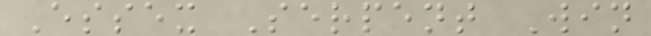Essex Serpent Win
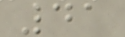41
